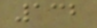132
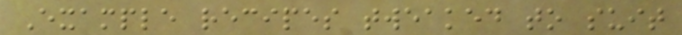Example recipes tweaked to suit
